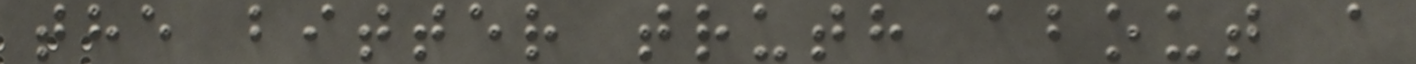the bitter truth about a
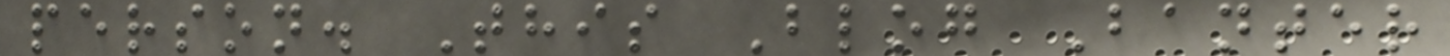person. This Blog Banter
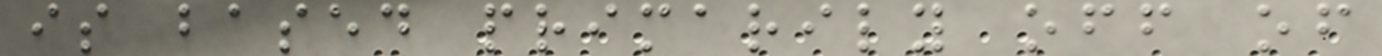is based primarily off of
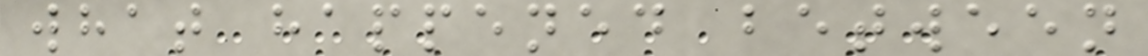what happened between
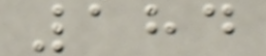184
